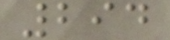294
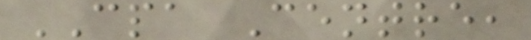CPA Centre,
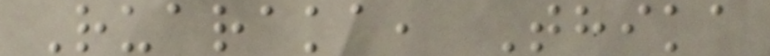Ruaraka, Thika
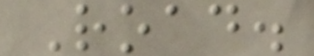Road.
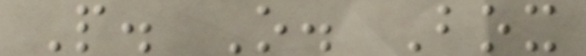P. O. Box
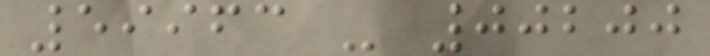59963 - 00200
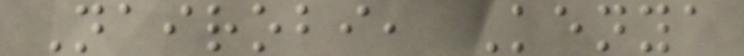Nairobi, Kenya
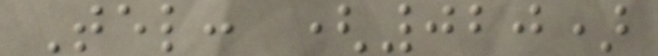Tel: (020)
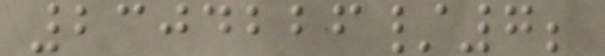2304226/7;
